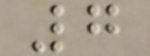7
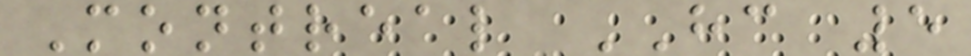Montreal HC 5
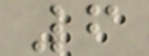6
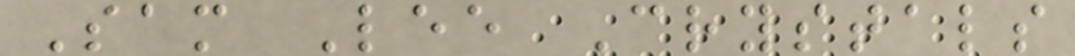Sam Lee Crystals
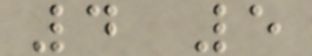4 5
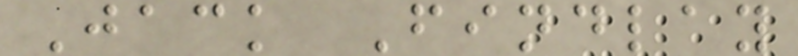Jack Findlay
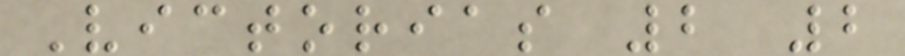Victorias 2 2
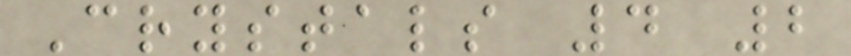Crystals 4 2
